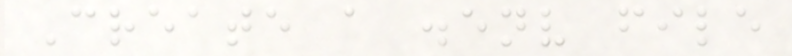Create a .env file
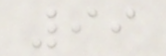99
